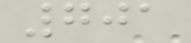701
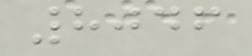8046
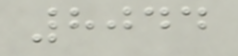8044
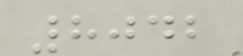8042
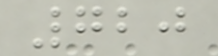720
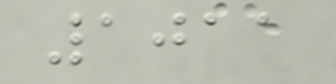1011
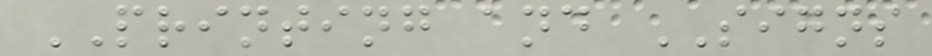PRINTING and SIGNS
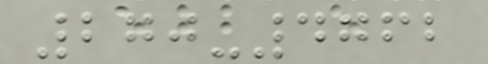270-4762
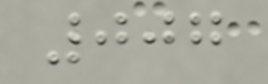007
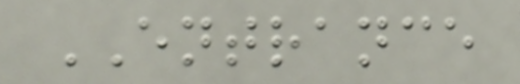ENTRANCE
